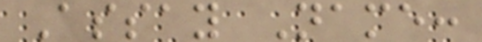Assay Name:
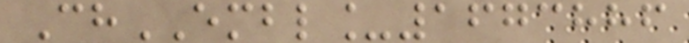ChEMBL_1673886
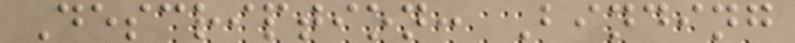Description: Binding
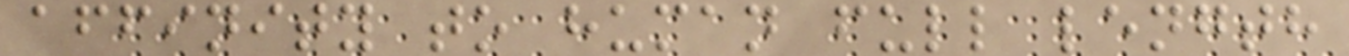affinity to human full length
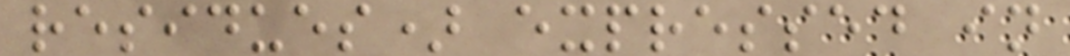residues) expressed in
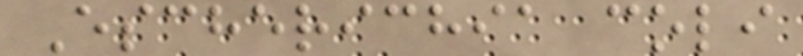Escherichia coli
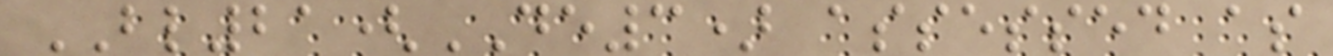BL21(DE3) assessed as
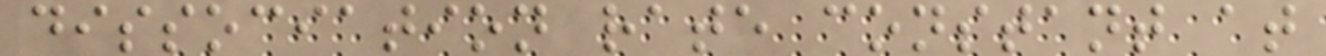dissociation rate constant at
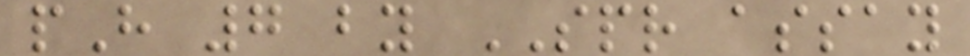pH 7 by SPR assay
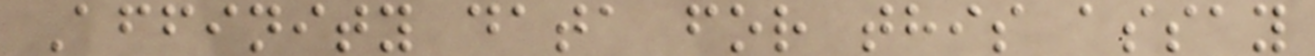Affinity data for this assay
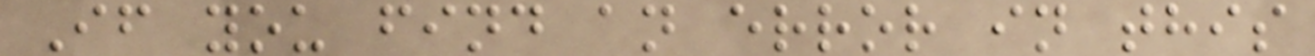If you find an error in this
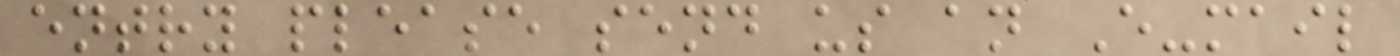entry please send us an E-mail
